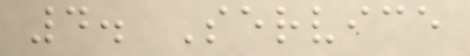4. Service
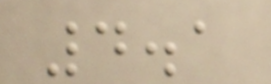4.1
